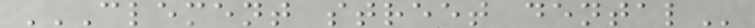CLEMENT STREET DENTAL
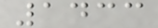1433
